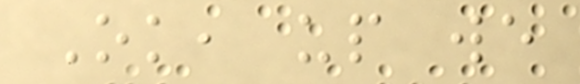Ok, up we
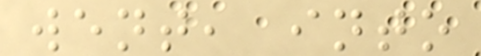went, into
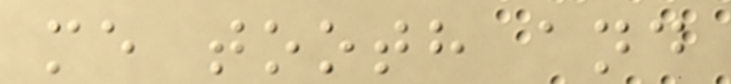me tooth and
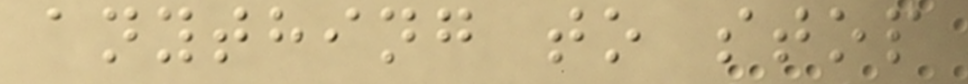anything to stop
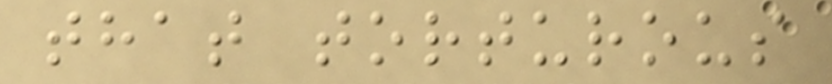that torturous
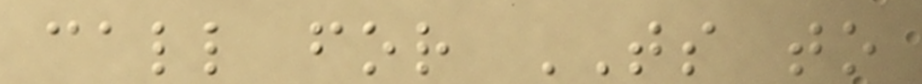call for TS to
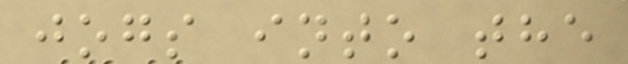jogs into the
